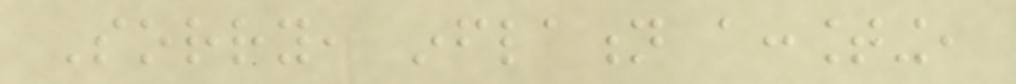Sorry, inflation accounting,
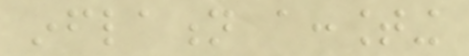inflation accounting
